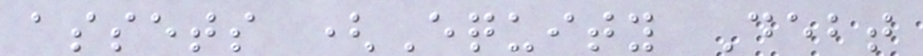assets (Equity Debt
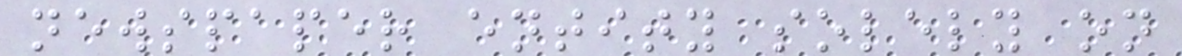newspaper entity solely on
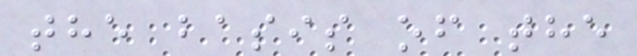the basis of the
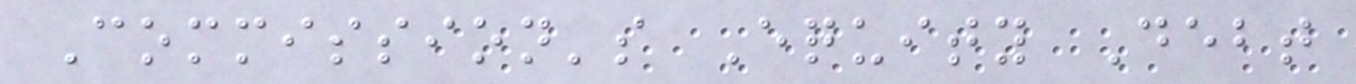Commission's Equity Debt
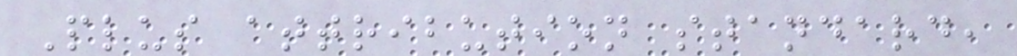Plus attribution standard,
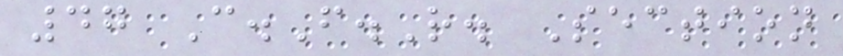47 C.F.R. Section
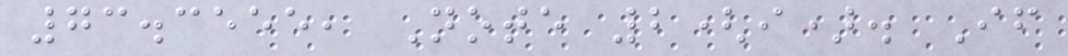73.3555, Note 2(i). If
